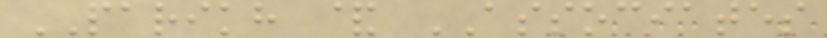PARIKH & ASSOCIATES
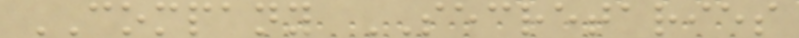COMPANY SECRETARIES
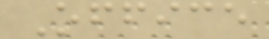Office
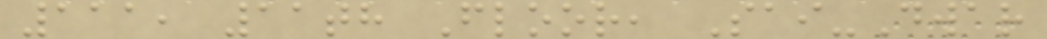111, 11th Floor, Sai-Dwar
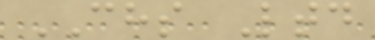CHS Ltd
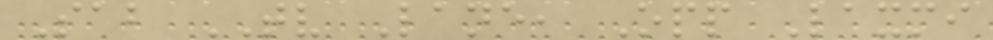Sab TV Lane, Opp Laxmi
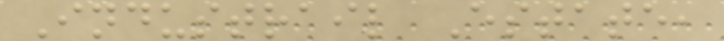Industrail Estate,
